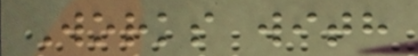Works with
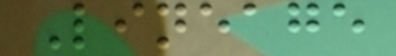Lineage
